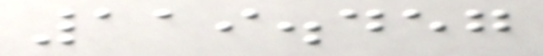119.457
